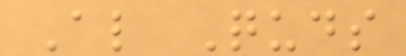Al Quds
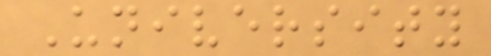University
